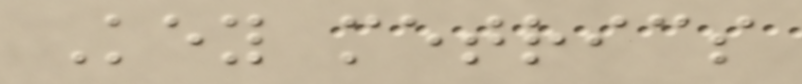Key metrics
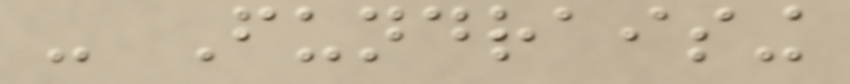- Fundraising
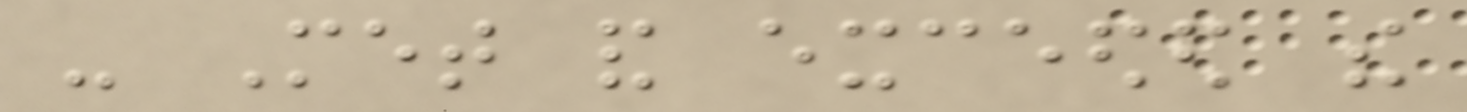- Met and exceeded the
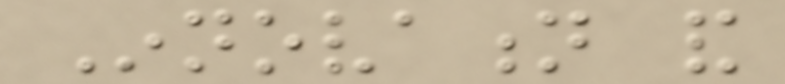Innovation and
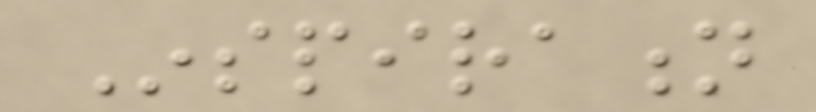Inspiration
